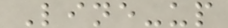Line-up
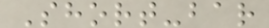Short-bar
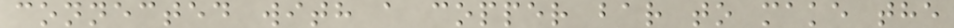connected with a copper bar to make the
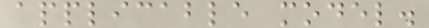applicable model.
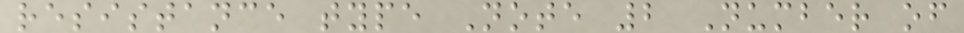resistance type Note 2 Number of
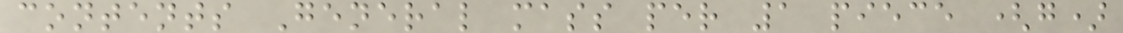contents General mass per 1 piece (g)
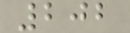202
